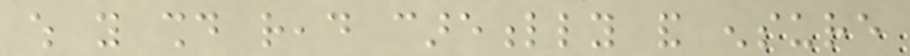which you should read carefully and ensure
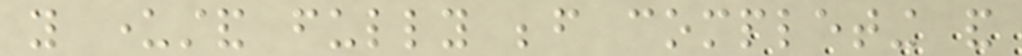you understand fully before completing and
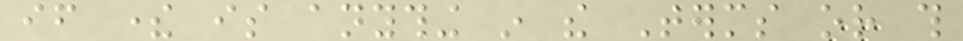if there is anything in the Terms or this
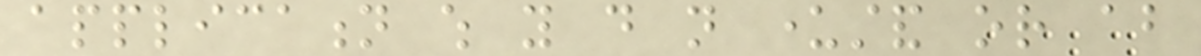application which you do not understand or about
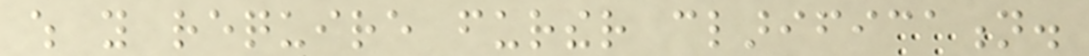which you require further clarification.
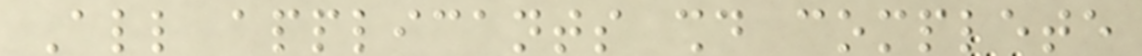All applicants should complete
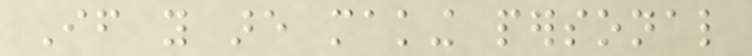If you are making personal
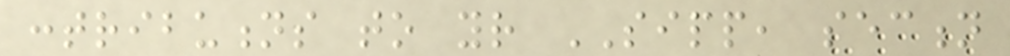contributions to your SIPP, section
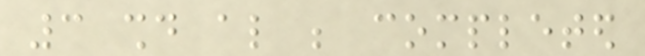3 should also be completed
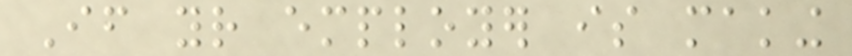If your employer is making
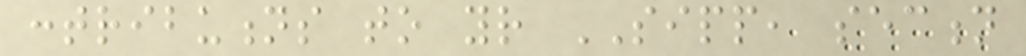contributions to your SIPP, section
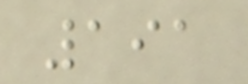191
